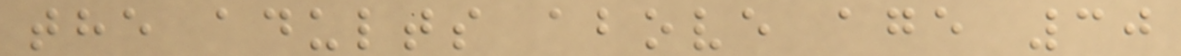the adults above age 30
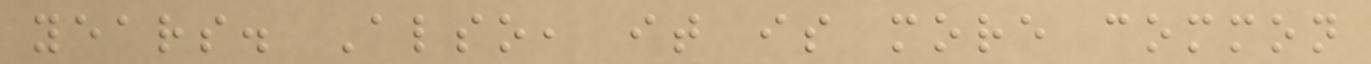years. Also, it is more common
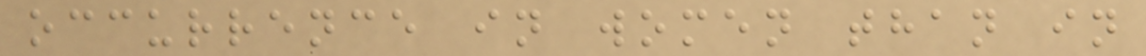occurrence in women than in
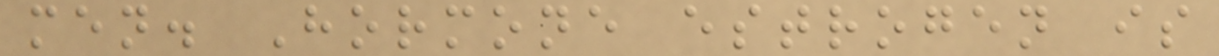men. Hormone estrogen is
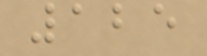125
